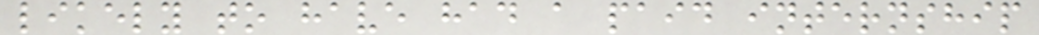likely to have had a paid internship
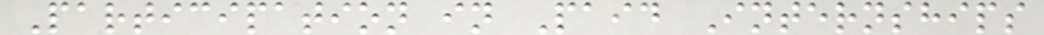Participation in Paid Internships
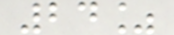24%
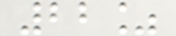22%
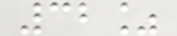32%
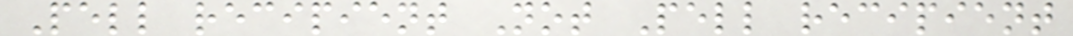Pell recipient Not Pell recipient
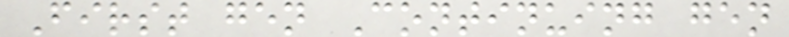First gen Continuing gen
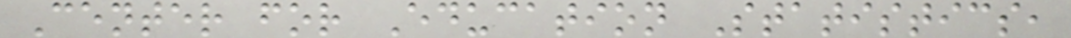Center for Education Statistics,
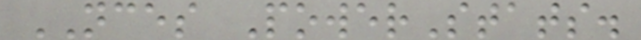NCES PowerStats.
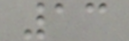13
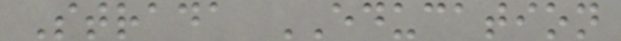Strada EDUCATION
